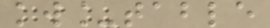kw_table
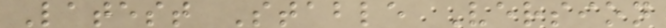Latest Stable Version
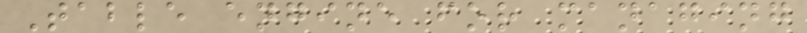Table engine for managing
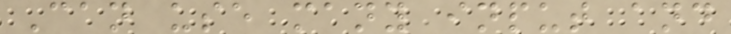Can use many input and
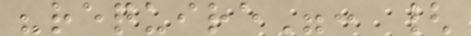"require": {
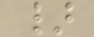}
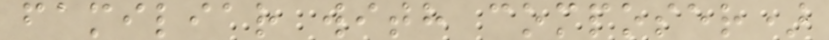familiar with composer)
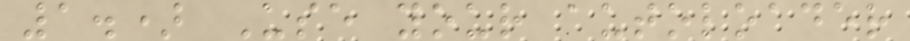1.) Use your autoloader
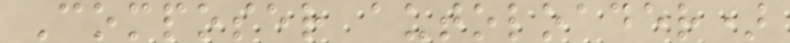Composer autoloader)
